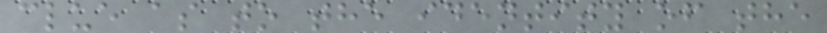clue as to the identity of the
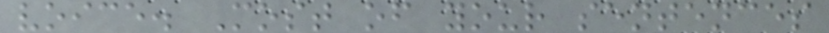voice. Most of your sentences
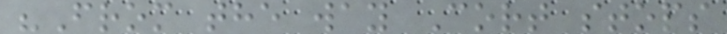"From the way Cort stops
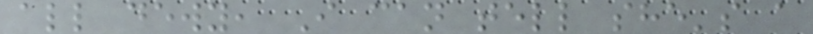all dewy, I can tell she's a
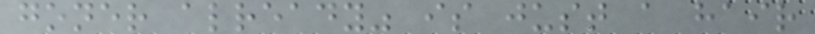goner already" is just a hair
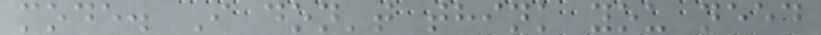mode. I don't think you need
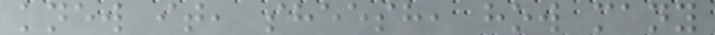knew it, sheesh, how many
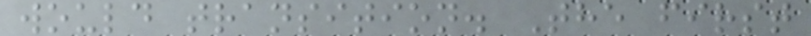would transition. The first
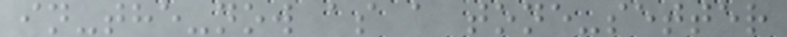in-the-now as a tone-setter
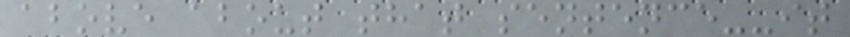above about that sentence--it
